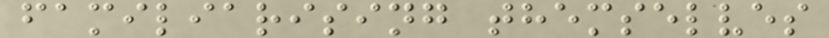familiarising themselves
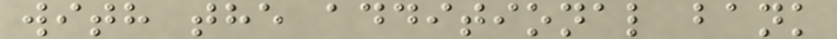with the additional bank
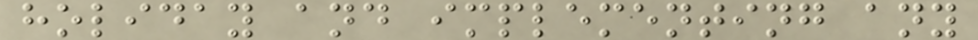holiday and implementing any
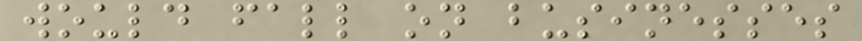would fall on businesses
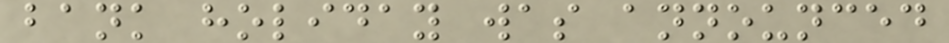bank holiday was announced
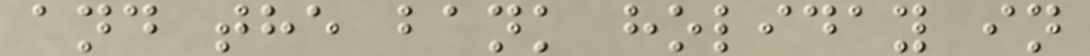and the bank holiday in
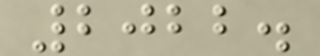2022.
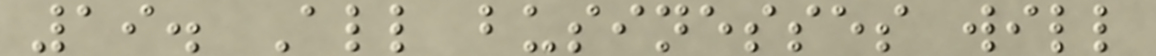19. All businesses will
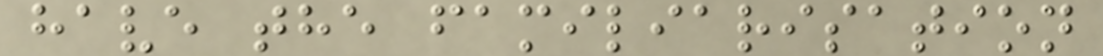have the familiarisation
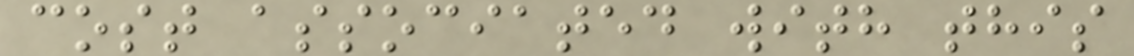cost associated with this
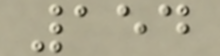154
